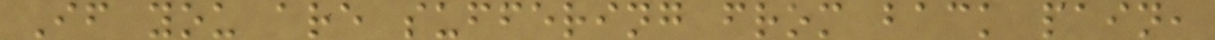If you are suffering from back pain,
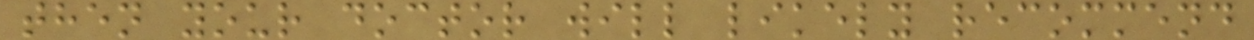then your doctor will likely recommend
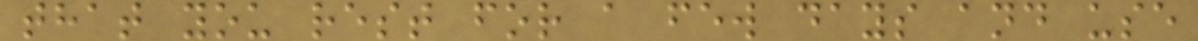that you rest for a few days and use
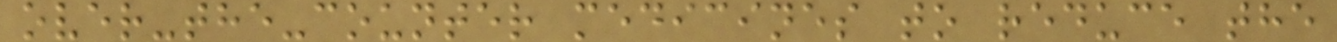over-the-counter medicines to reduce the
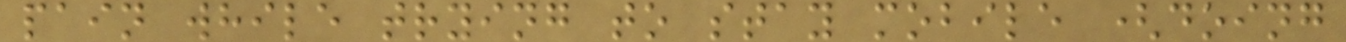pain while trying to stay mobile (doing
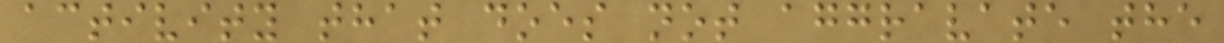activity that does not aggravate the
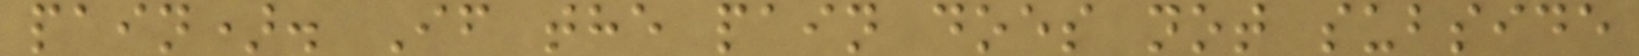pain). If the pain does not subside
